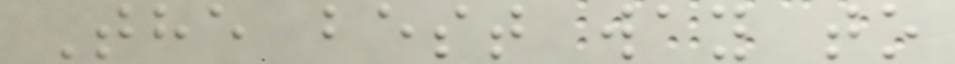The best way to
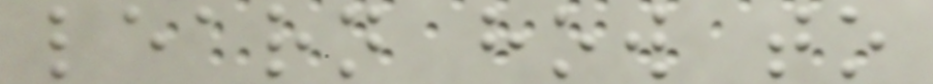learn how to
